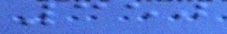350
